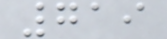719
